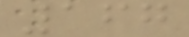167
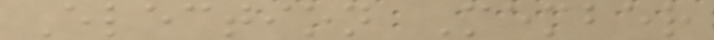Election Member
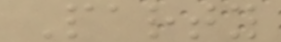Party
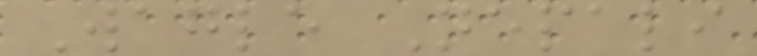Wagle Nepali
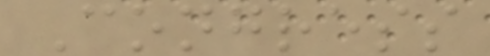Congress
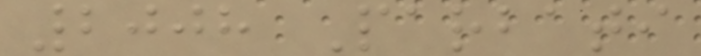2008 Parbati
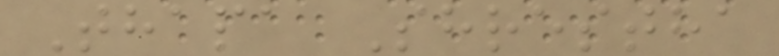Thapa Shrestha
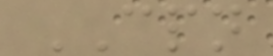CPN
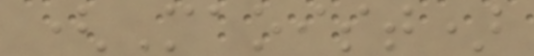(Maoist)
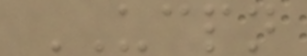UCPN
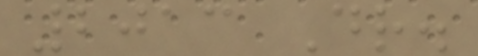2013 Dr.
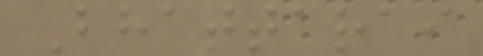Bhattarai
